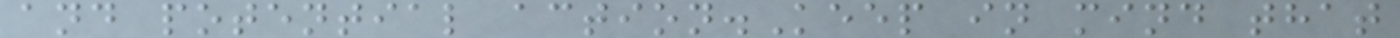and potential action.Keep in mind that
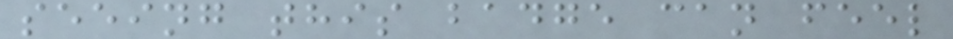seeing this badge can feel
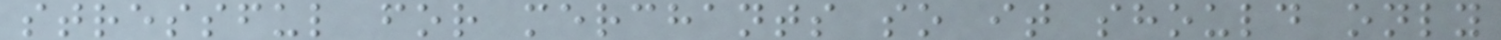stressful for merchants so it should only
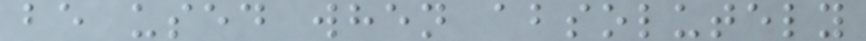be used when absolutely
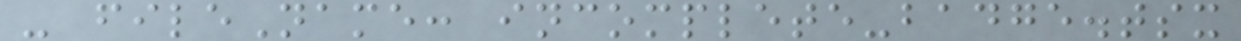- fileName: incomplete-badge.tsx
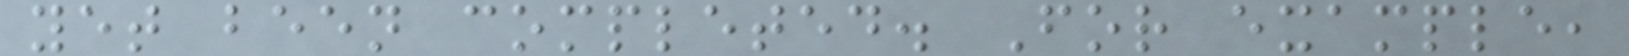yet been completed. For example,
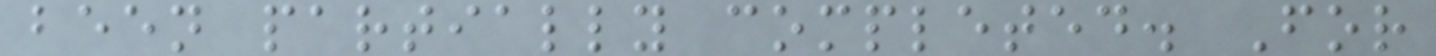been partially completed. For
